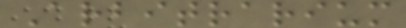Arbitrarium
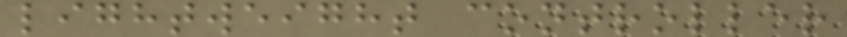lightweight controller
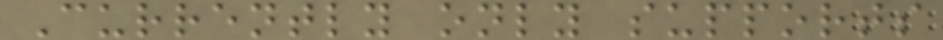Currently only supports
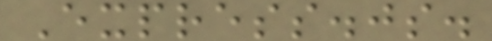Express.js.
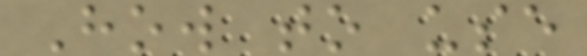How to use
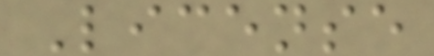License
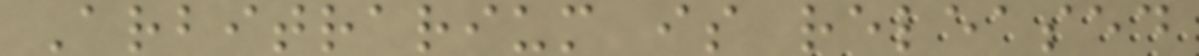Arbitrarium is released
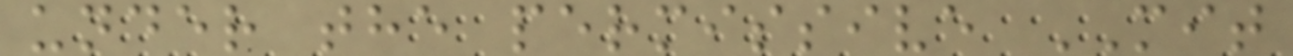under the permissive MIT
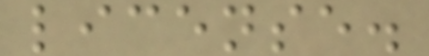license.
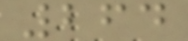264
